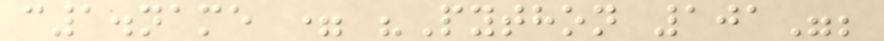c1.name = "Python 101";
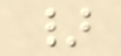}
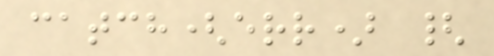catch(err) {
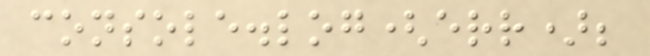console.log(err);
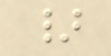}
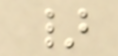}
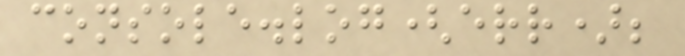console.log(err);
